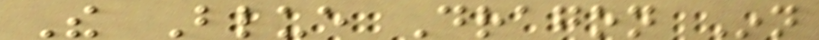The Blue Dragon Inn
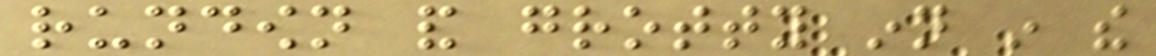rundown and grotty inn in the
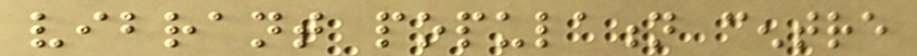vibrant population centre
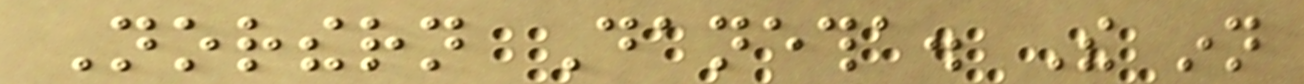Northern Danetha. The inn
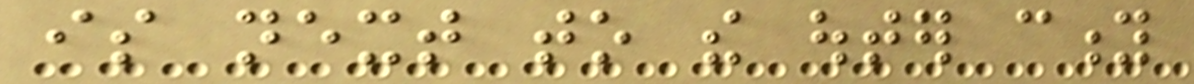is next to the outer city
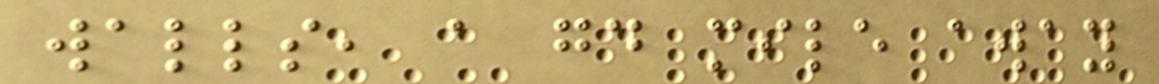walls, a good mile away
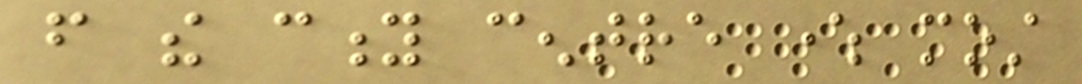from the city centre where most
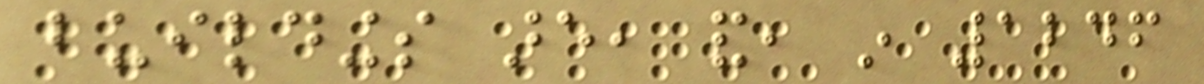buildings are, and, in 1246
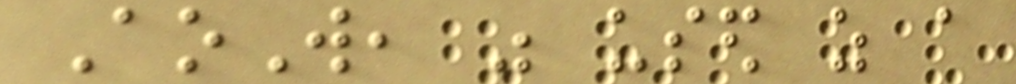AoW, was used as a
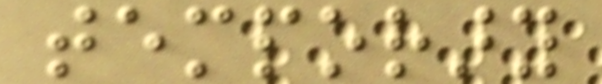temporary
